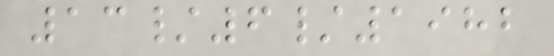13/6/1982
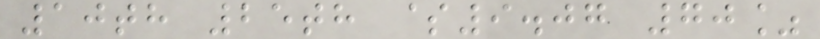10th 25th $9.07 70%
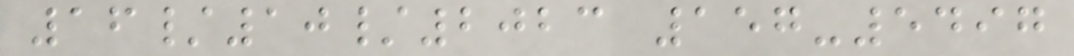16/10/2023 157-5497
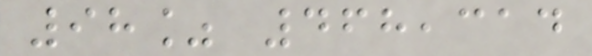98% 468,314
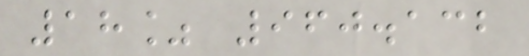18% 960.132
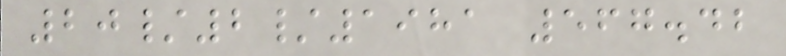20/2/1981 567.42
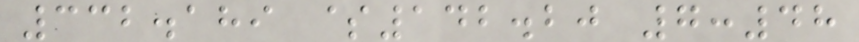332.189 $142.20 7:48
